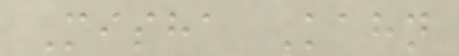Misha Kahn
